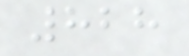828
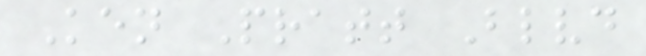Ken Pratt Blvd
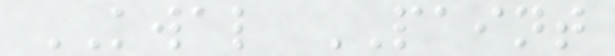KWAL PAINT
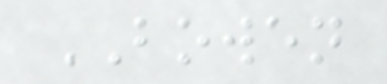BOWEN
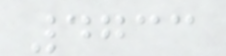4733
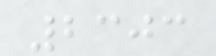2303
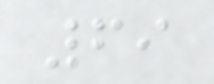69
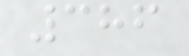386
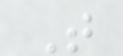T
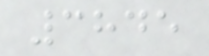3845
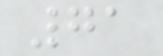71
